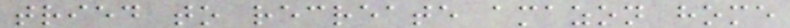tried to recreate amazon home
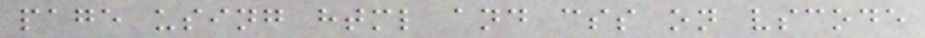page using html and css on vscode
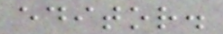editor.
